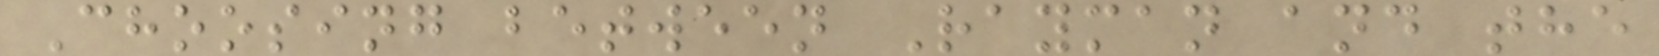Choosing between Rayman and the
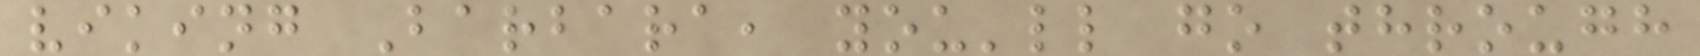viking Barbara, you'll go through
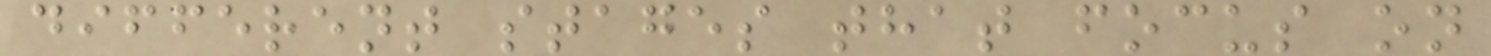different stages that focus on
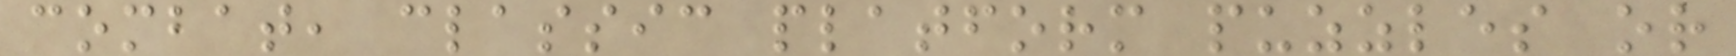combat, classic platform puzzles or
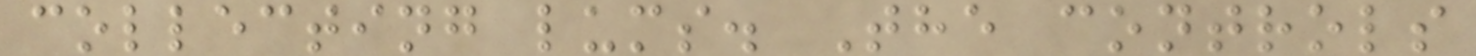collecting lums. The controls
